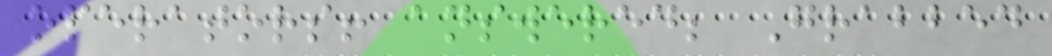operators! answered; Grabbed
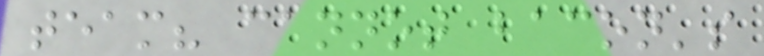team? cannot bacon's
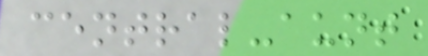central-aunt
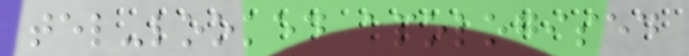tel-looked apologised
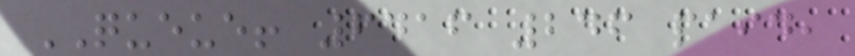QUEUE! 6416 246 paid,
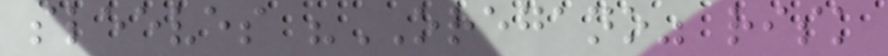sleeves "OREGANO" risk
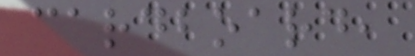cardboard,
